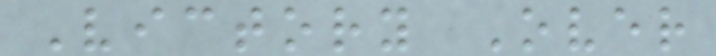Victory Over
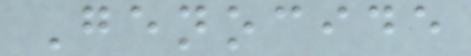Genocide
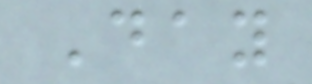Day
